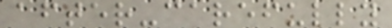after-carefully
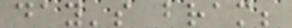day's bram;
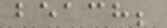beach;
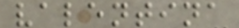valentina
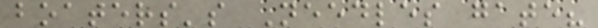boaters's Needles gate?
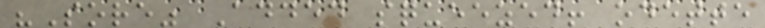"Sore" Added squeezed! odette
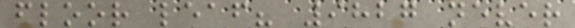floor leaf? 9827 never
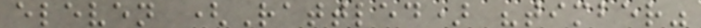eleven (Rattled) "timber"
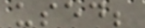used;
